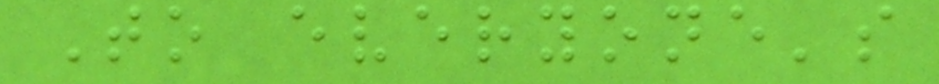To everyone's
